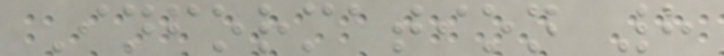Information 8
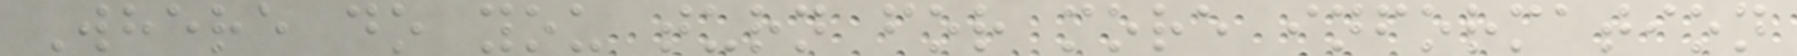Where do you turn for more information
